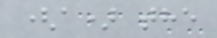(a) the
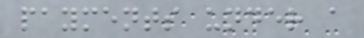payments under a
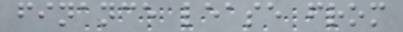finance lease from
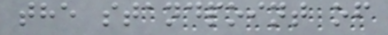the standpoint of
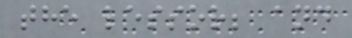the lessor; and
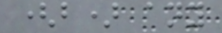(b) any
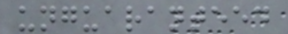unguaranteed
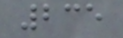235
